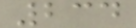234
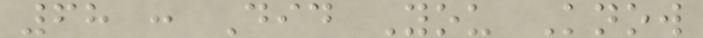68 : Did You Know
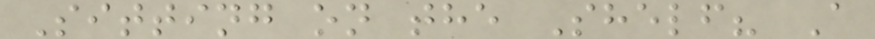Sitting on the Shelf? A
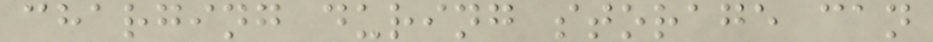charging during storage can
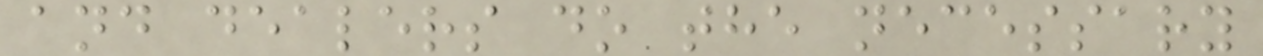and dealers do the necessary
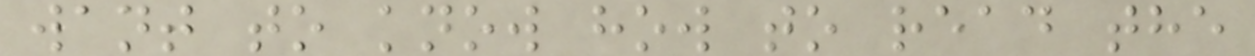want to know how to read the
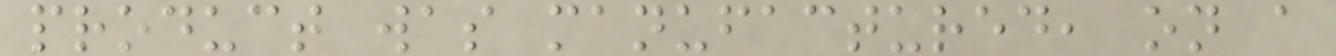product was manufactured, on a
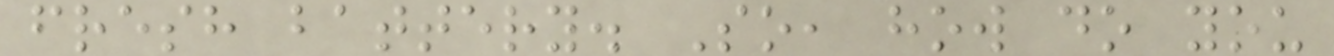fresh battery. So, how do you
